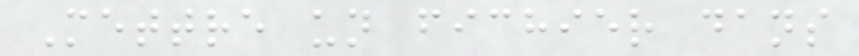Mettre un fichier dans
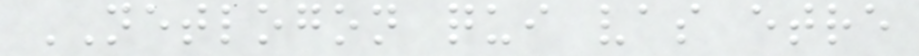NETLOGON qui vas etre
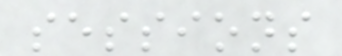sessions
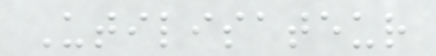Utilisateur
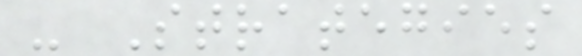- Strategies
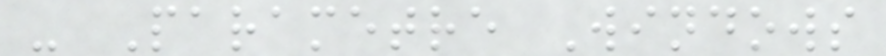- Parametre Windows
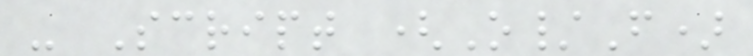- Script (O/F)
